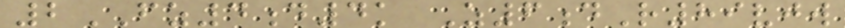2FZ4d4k Z6dR89vjw
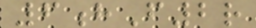6hF2r
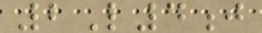2L4j
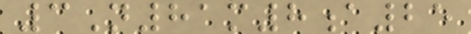3N81m8a25
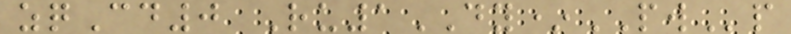zqCd0 Ru1DY*PWp
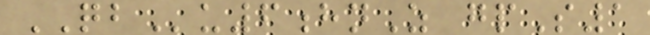QBu6hnZ gpS1
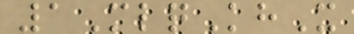1MlqKhX
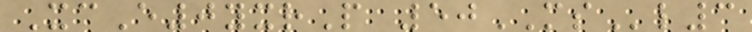XcE0yxrP 50MSl3
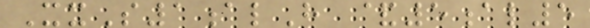XxS1alH &5al5
